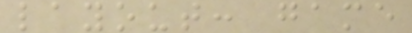layout: game
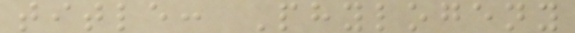title: Phylogeny
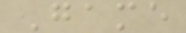Game
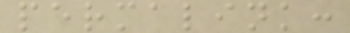permalink:
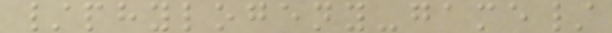/phylogeny-game/
